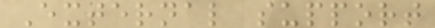External support
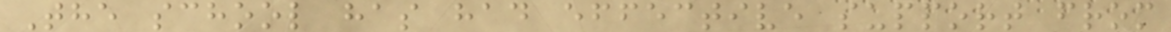The school has had effective support from
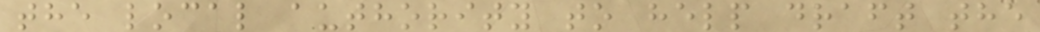the local authority to help draft the
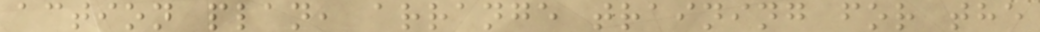action plan, arrange training for the
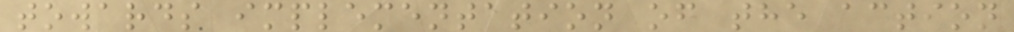towards implementation of the action
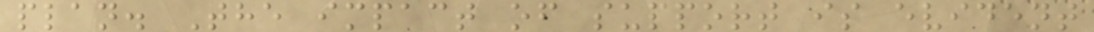plan. The impact of support is evident
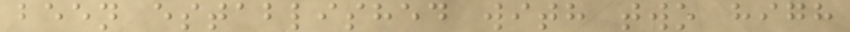been established with two high
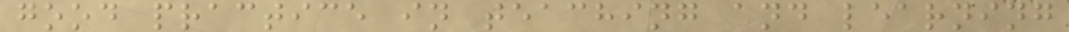good practice in teaching and learning
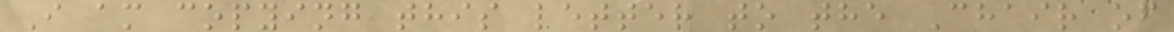I am copying this letter to the Chair of
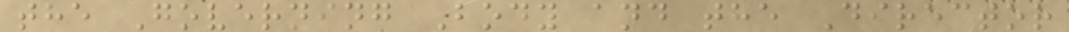the Governing Body and the Director
